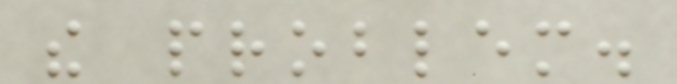the problem.
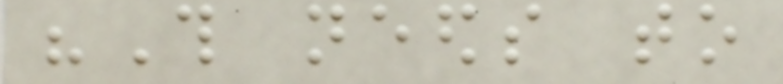"This needs to
